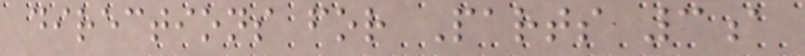directions for Parts 3a
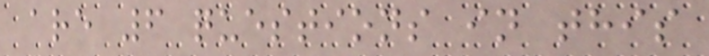are 6 questions in this
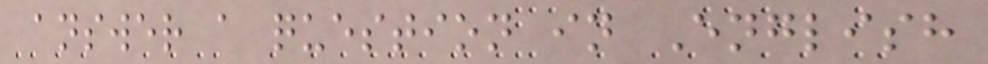answer a question in English
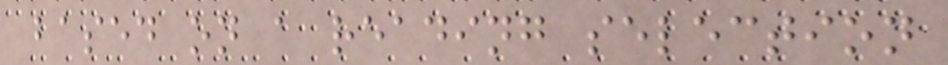based on a reading selection
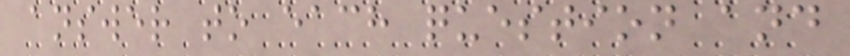answer to each question and
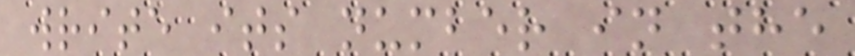write its number in the
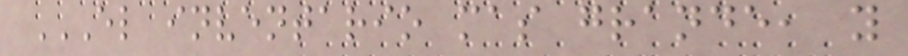EL INVENTARIO MAS GRANDE, Y
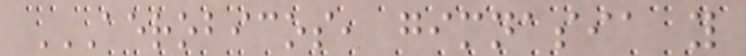AEROBICOS, GIMNASIA Y
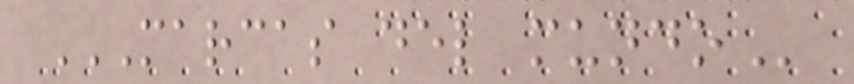MARCAS DEL MUNDO
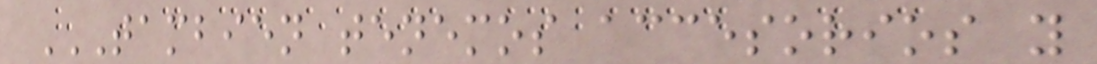TAMBIEN TENEMOS ACCESORIOS Y
